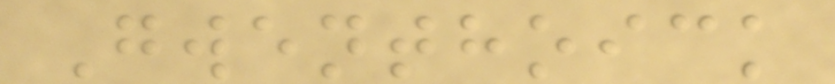Gwenthoick
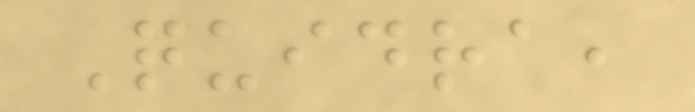Quidra,
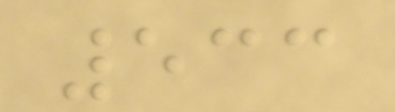533
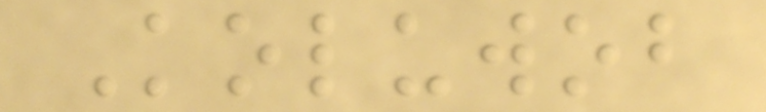Koluwob
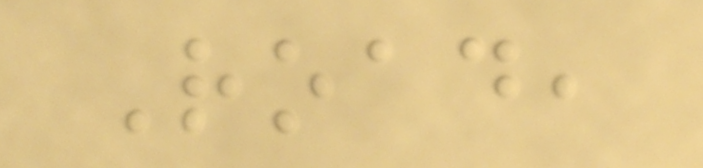Road,
